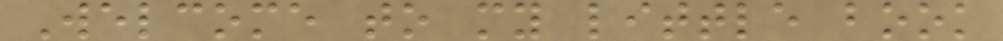Welcome to my little book
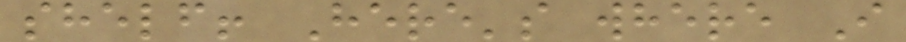shelf! Here's where I
